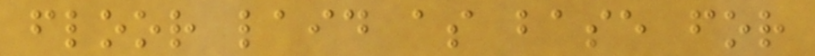floor laid as base for
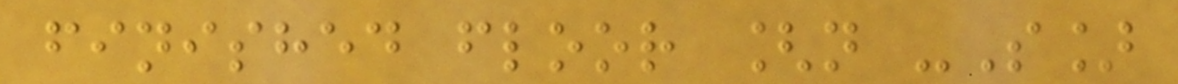finished floor [n -S]
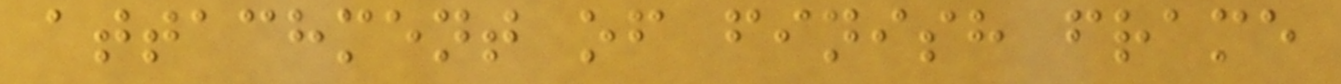attachment of finish frame
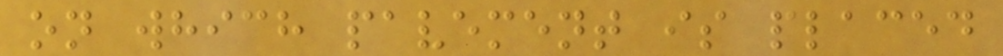on which pavement is placed
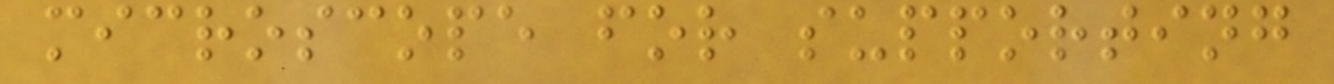microscope for supporting
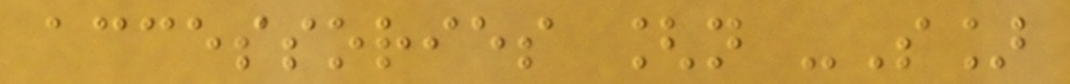accessories [n -S]
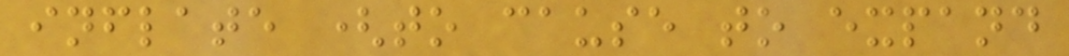inflate (to cause to expand
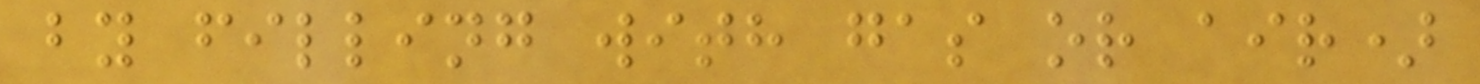by filling with gas or air)
